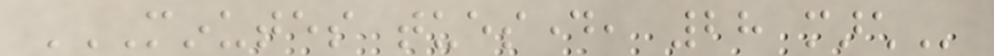MINUTES TUESDAY, 28 MARCH
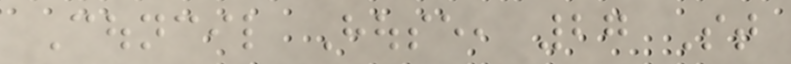Council House, 27 St
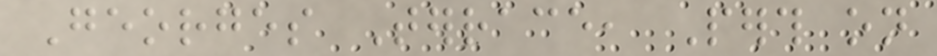Georges Terrace, Perth on
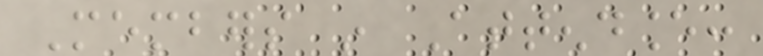Members in Attendance:
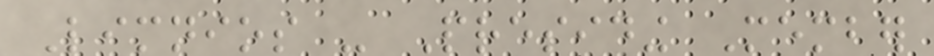Limnios - Presiding Member
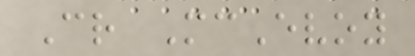Cr McEvoy
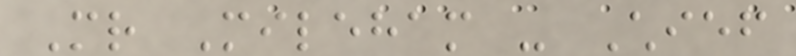Mr Mileham - Chief
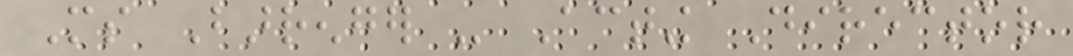Ms Barrenger - Acting Director
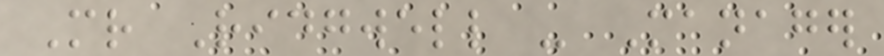Mr Ridgwell - Manager
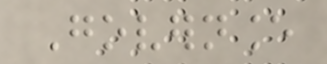Governance
